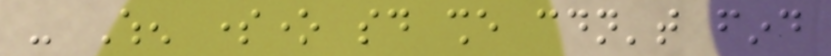- When someone said she couldn't find
